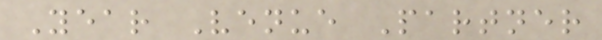Year Venue Partner
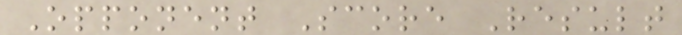Opponent Score Result
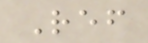Ref
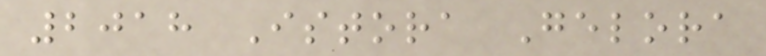2018 Istora Gelora
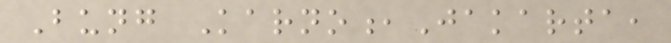Bung Karno,Jakarta,
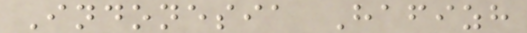Indonesia Hafizh
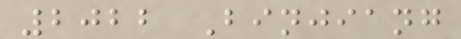2022 Binjiang
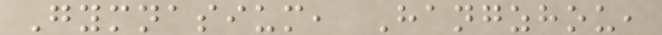Gymnasium, Hangzhou,
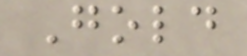Gold
